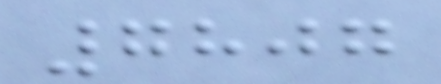7807
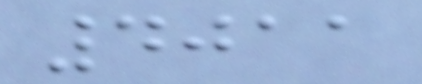4011
